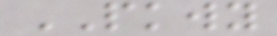PKWY
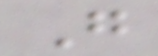G
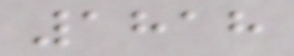1818
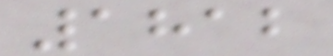1812
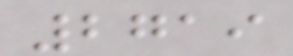2719
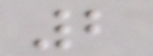2
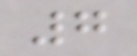7
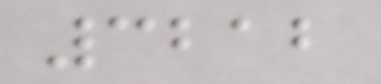3212
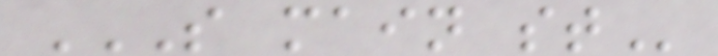S MAIN ST
